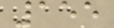155
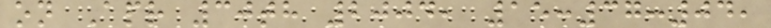on Apr 30th 2004, 15:37:04,
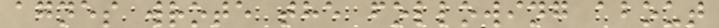agnes wrote the following about
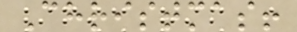Christmas!
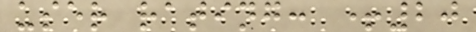user rating: +20
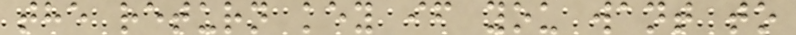the return key if you want to
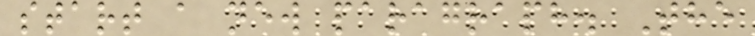start a new paragraph. The
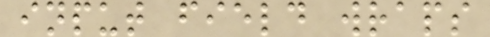input field wraps
